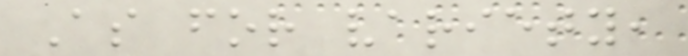As for variety,
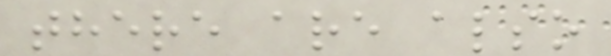there are also
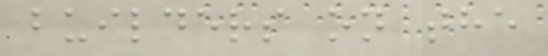builders on the
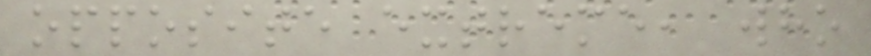opposite extreme, who
